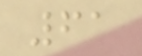61
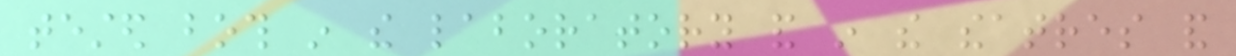tested both in the laboratory and in the theatres and
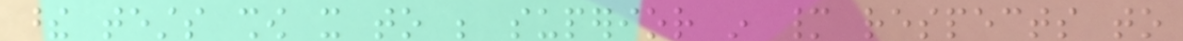these tests show it to be superior in many respects to
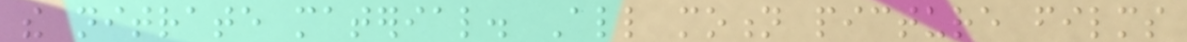the nitrate material. All motion picture films
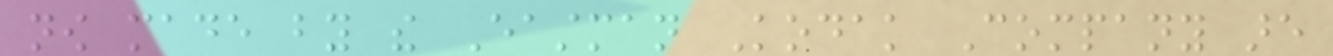now made by the Eastman Kodak Company are
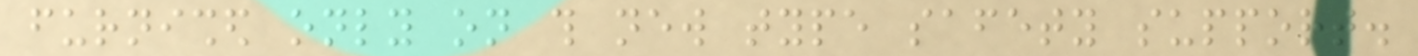furnished only on this new type safety support.
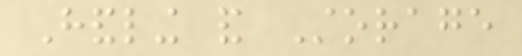Handling and Storage
